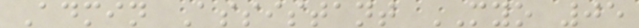Admin Assistant MYO 05
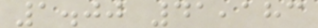1.00 41,183
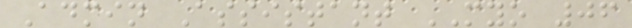Admin Assistant MYO 06
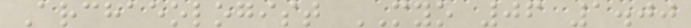Archaeologist MYO 06 1.00
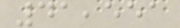41,551
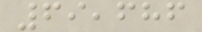69,686
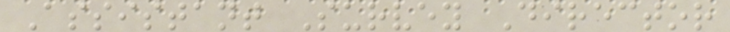Assistant Survey Director
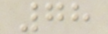78
